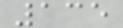135
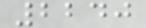2240
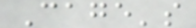Cage's
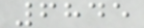6845
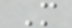M
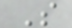S
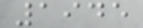1945
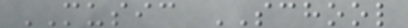MUSIC SCHOOL
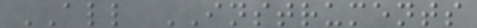ALL INSTRUMENTS
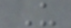U
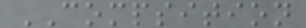COMPSITION
